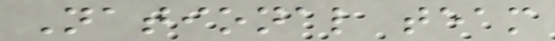National team
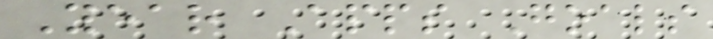Year Apps Goals
